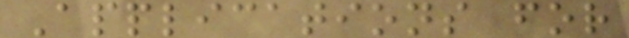Applications for
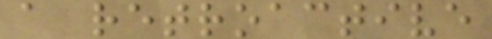a retroactive
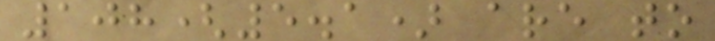108(5.1) are to
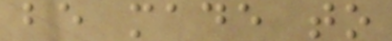be made to
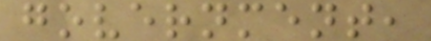government,
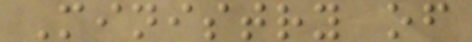Ministry of
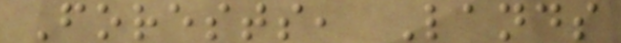Forests, Lands
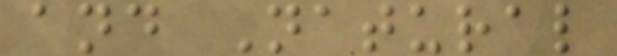and Natural
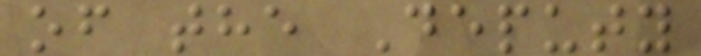of the Deputy
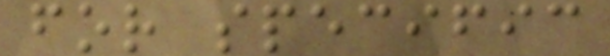for specific
